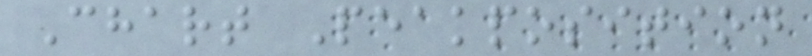Chart Peakposition
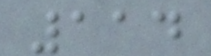114
